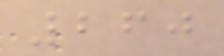260
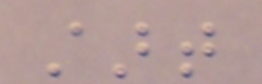start
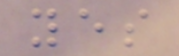yes
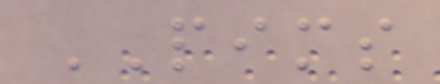PIMS
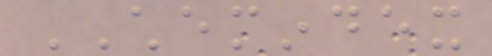CHEMINDEX
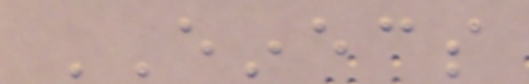EINECS
